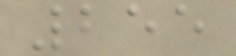255
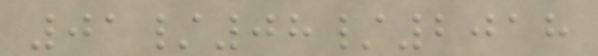01/08/2018
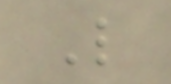L
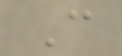C
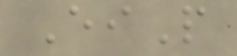EiP
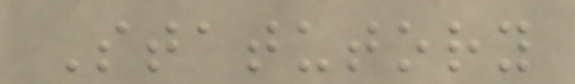Statutory
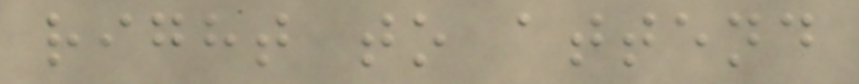right to attend
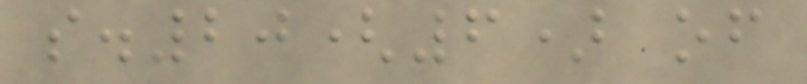s.20(6) of
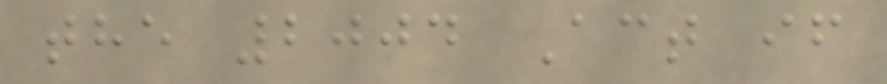the 2004 Act if
